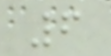6
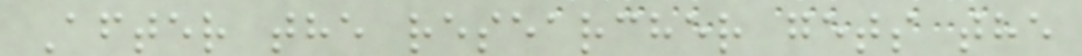After the researcher gets the
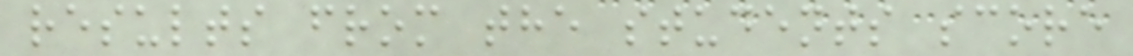results from the students score
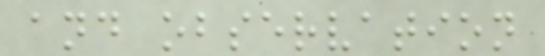and observation
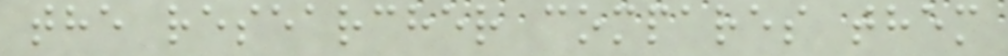the researcher compares them
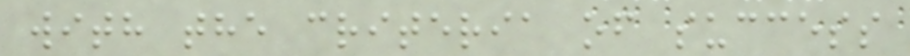with the criteria of success
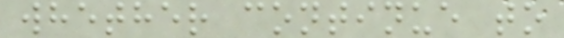whether continue to
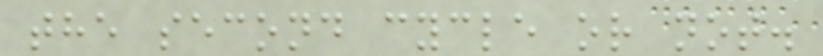the second cycle or not.
